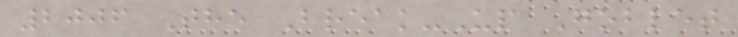2006 The Break-Up Goblet
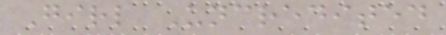Girl Uncredited
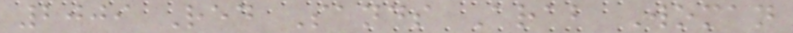2009 Red Sands Arab Woman
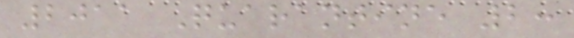2011 Quarantine 2:
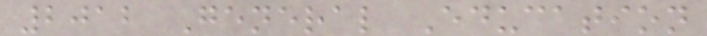2012 General Education
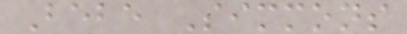Bebe Simmons
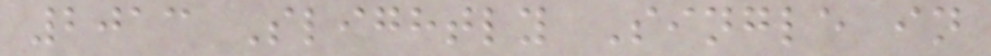2013 Slightly Single in
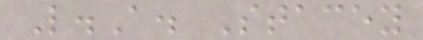L.A. Stacey
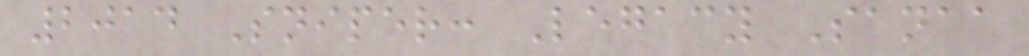2014 Sniper: Legacy Sanaa
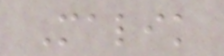Malik
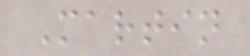Martin
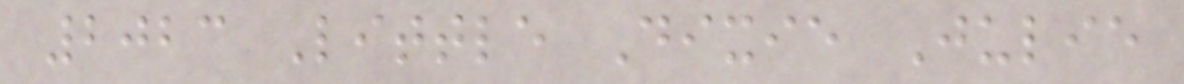2023 Little Dixie Julie
